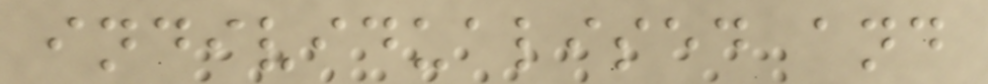individualised and
